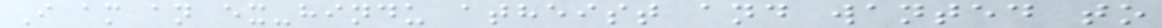I am an ex-hindu atheist and wanted to
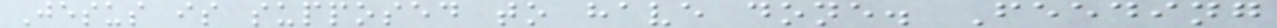Jesus is supposed to have done. Feeding
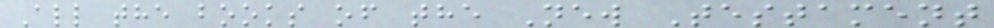All the books of the New Testament
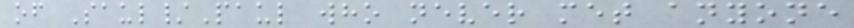of Saul/Paul who never met anyone
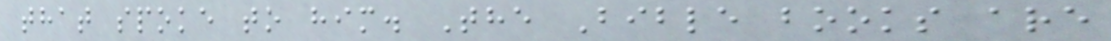that spoke to him. The Bible books are
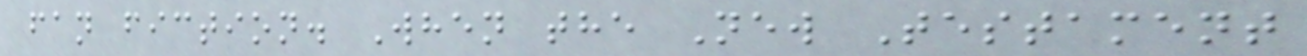fan fiction. When the New Testament
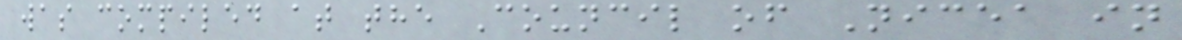was compiled at the Council of Nicea in
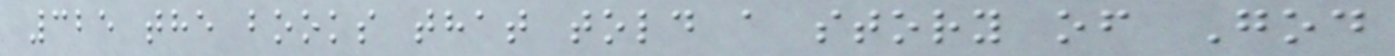325 the books that told a story of God
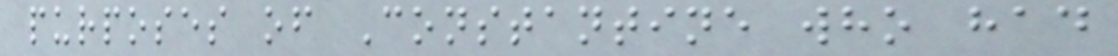purposes of Constantine who had
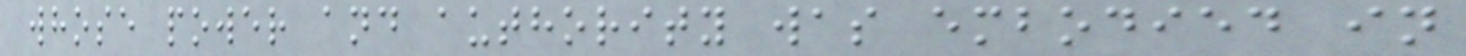whose power and authority was embodied in
